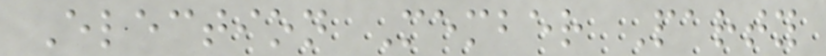Election Member Party
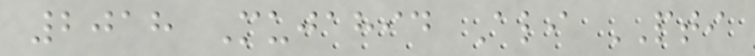2018 Mujahid Ali PTI
